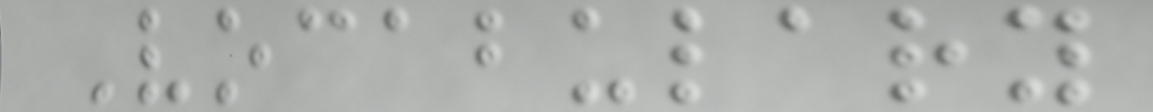Vocabulary
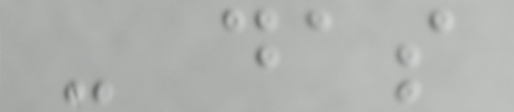- das
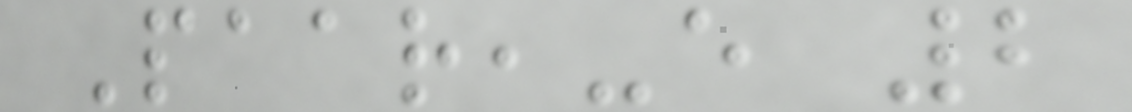Paar,-e 2
